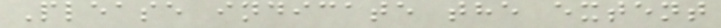Please indicate the extent
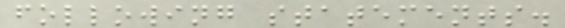following statements.
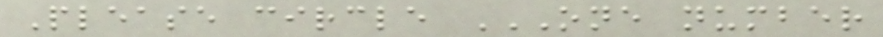Please circle ONE NUMBER
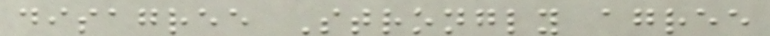disagree Strongly agree
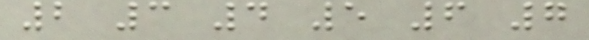2 3 4 5 6 7
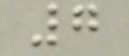7
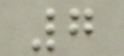7
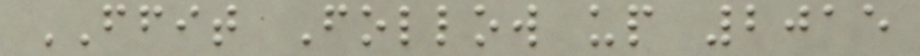FFIT Follow up 2015
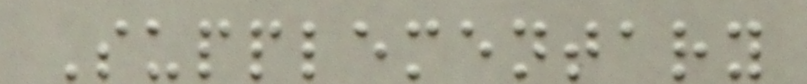Supplementary
